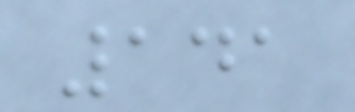141
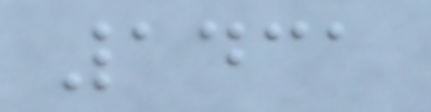1431
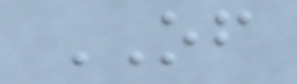OF
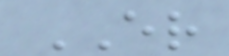ER
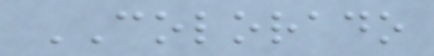COLORADO
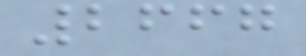2667
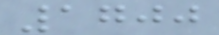1700
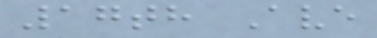17th Ave
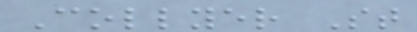Collyer St
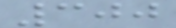300
